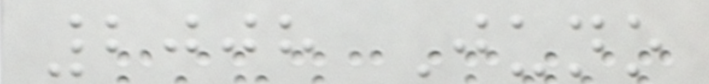2008 Juno
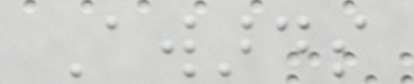Awards
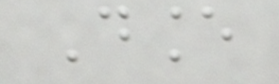Dance
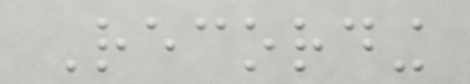Recording
